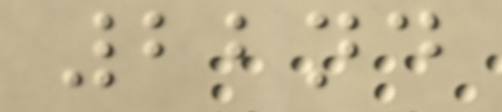22nd
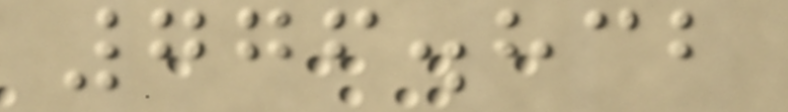776.832
